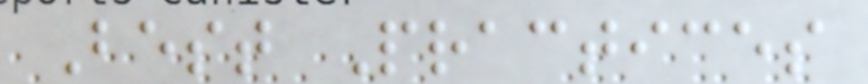Best Practices
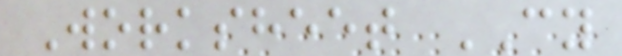Worksheet CY
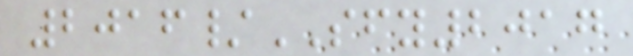2016/SFY2017
